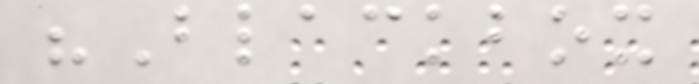"Blackbox
